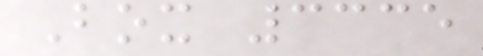Box 3335
